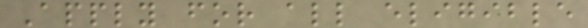Apply for all eligible
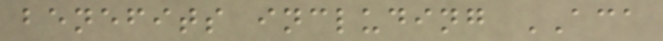benefits including ACA
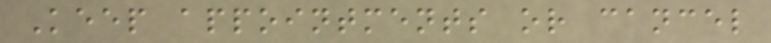Keep appointments or cancel
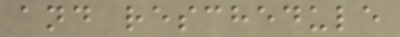and reschedule
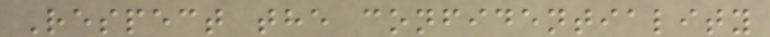Respect the confidentiality
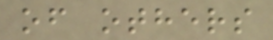of others
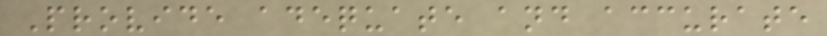Provide adequate and accurate
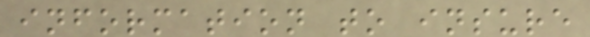information to insure
